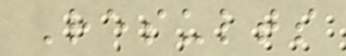Results
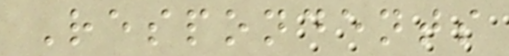Respondents
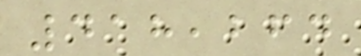418,264
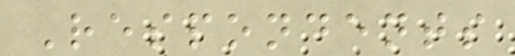Respondents
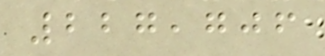227,706
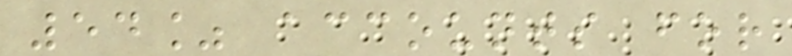54% accounts for
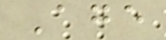Age
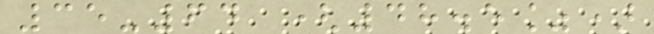35-64 (48.5%)
